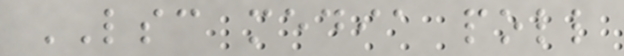LSC media poll
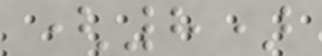(8)
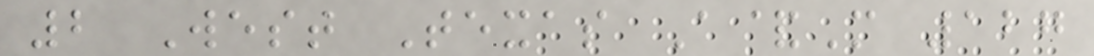2 West Texas A&M 127
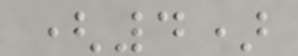(4)
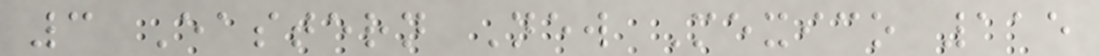3 Eastern New Mexico 115
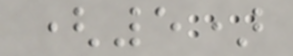(5)
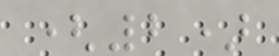(2)
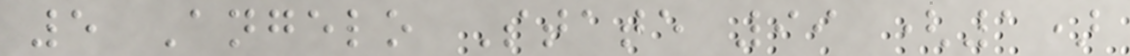5 Angelo State 99 (1)
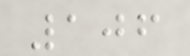106
